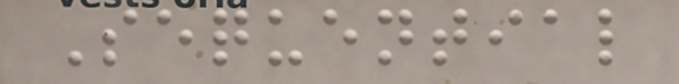Sequential
